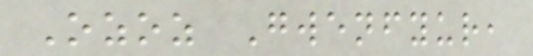Ozoz Gwenfyur,
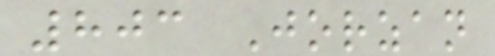803 Jorzan
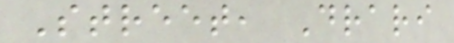Street, Drari
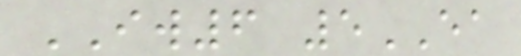IW6 5EA
